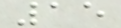15
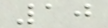10
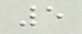5
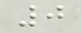0
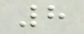8
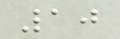10
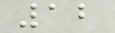12
